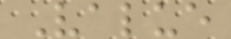Value
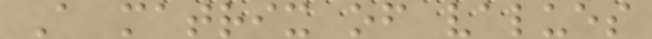A matrix of values
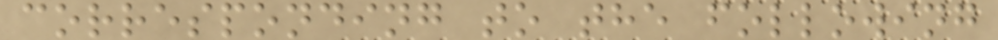corresponding to the following
